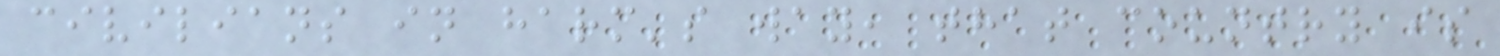civilians in harm's way, that country is
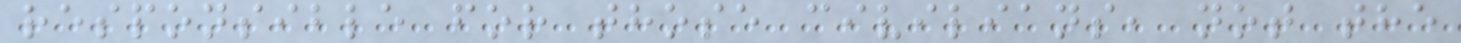responsible for those civilians, not the
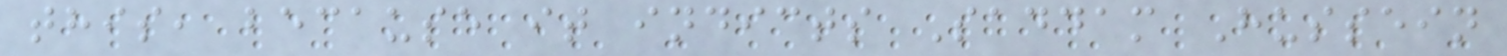this, because it indicts Saddam Hussein
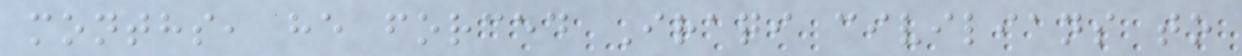months, he forced Iraqi civilians to
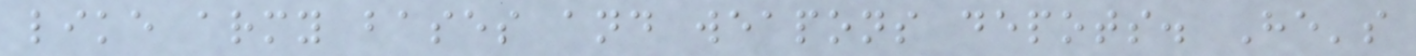like army bases and weapons depots. He's
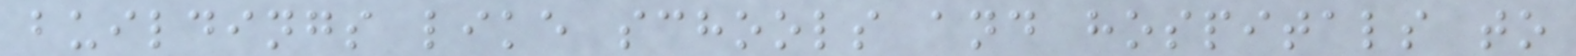buildings like schools and hospitals to
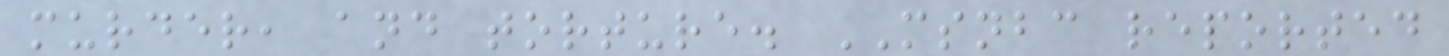murder, and torture. MSNBC reported
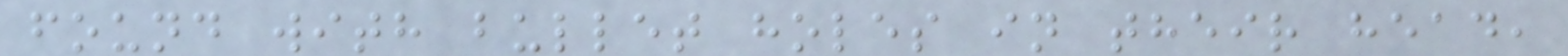found with bullet holes in their head,
